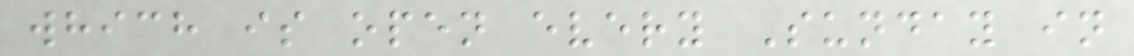which is open every Sunday in
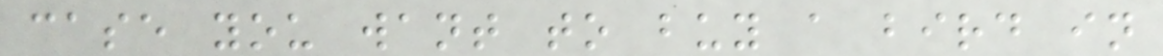case you want to buy a bird in
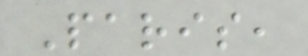Paris,
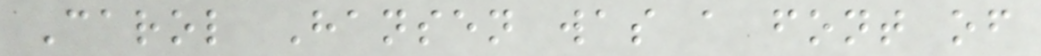Carol Hansen was a font of
